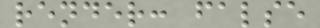render: false
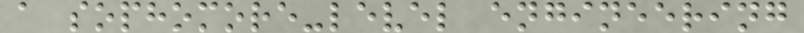a sophomore-level engineering
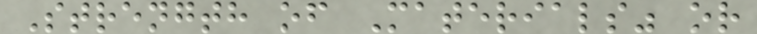Strength of Materials" or
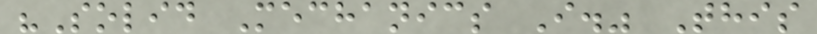"Solid Mechanics I." This
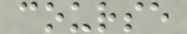course
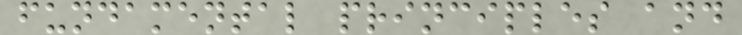fundamental principles and
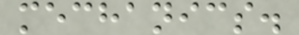mechanics.
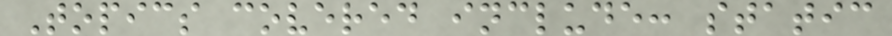Topics covered include: static
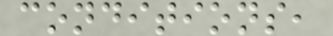conditions,
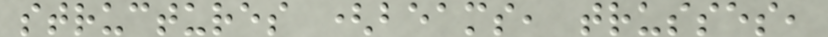structures (beams, trusses,
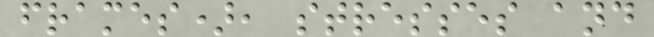frames), stresses and
